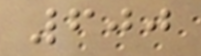600
